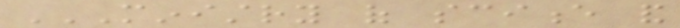MINISTRY OF SCIENCE AND
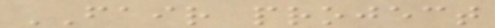FAIR project
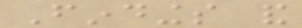Findings and
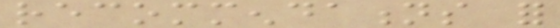recommendations for
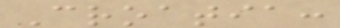Croatia:
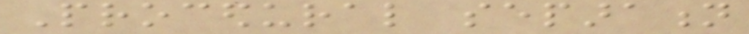Procedural separation
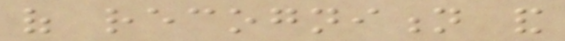of recognition and
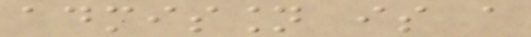admission is a
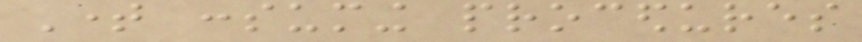Time consuming procedures
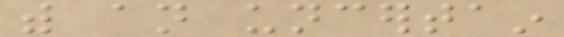with an uncertain
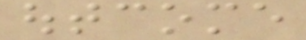outcome
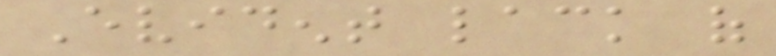Evident lack of
